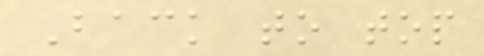Back to top
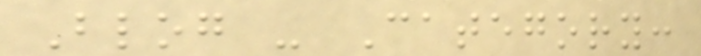Blog - Category:
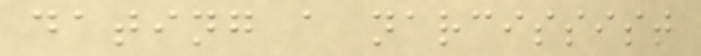dating a narcissist
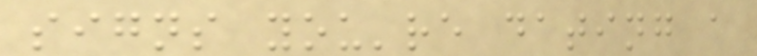signs you're dating a
